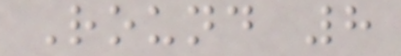Round 8
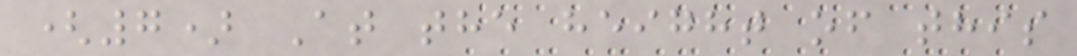(7) At the height of this
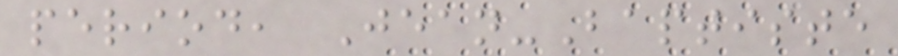period, Jean-Baptiste
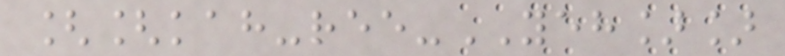[[kah-ree-YEH]]
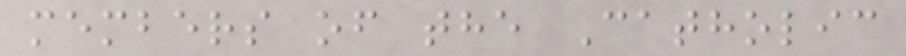members of the Catholic
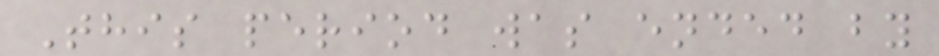This period was ended by
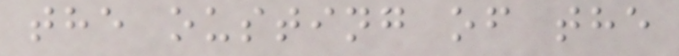the ousting of the
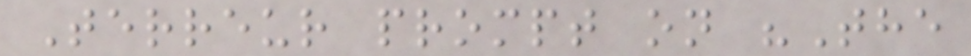Terreur prompt on "The
